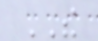THE
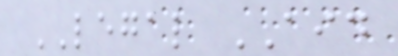LEGAL AID
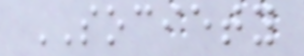SOCIETY
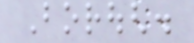Borough.
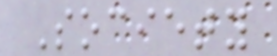Society
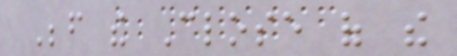Before the Close of the
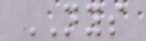NYS
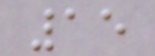15
